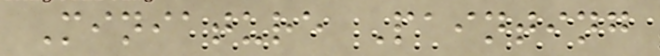Miniature Painting
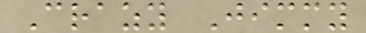Crazy Jimmy
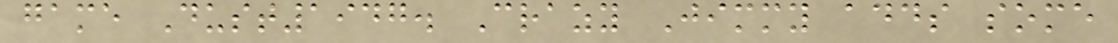game Dust1947. Crazy Jimmy adds some
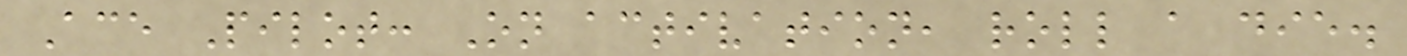Ace Pilot: On activation, roll a die.
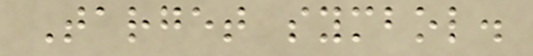Target symbol.
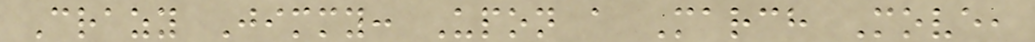Crazy Jimmy: Upon a March Move,
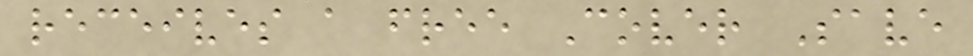receives a free Cover Save
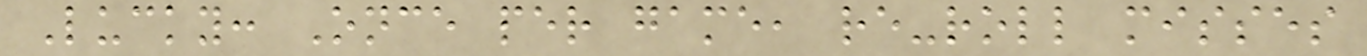Lucky: Once per game, re-roll misses
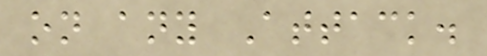on any Attack.
